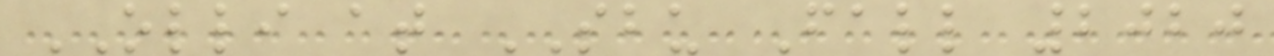OLLI at SBU Fall 2020
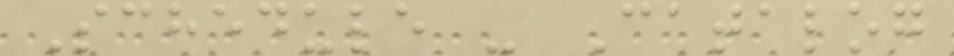Schedule - Catalog
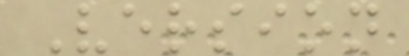Version
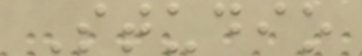Studio
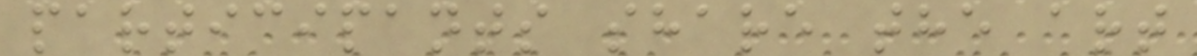participants share the art
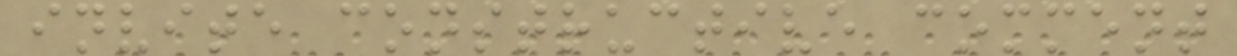invite constructive comment
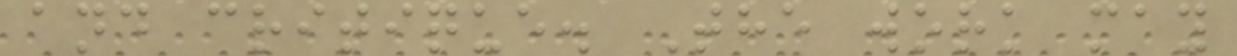and critique. The work may
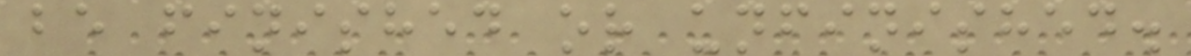be finished or unfinished.
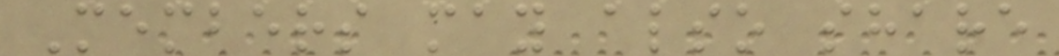Members may also share
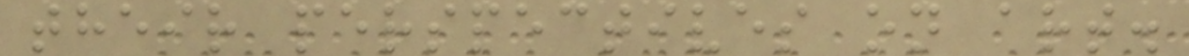their perspectives on art.
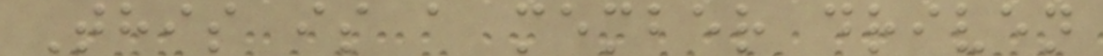This is a member driven
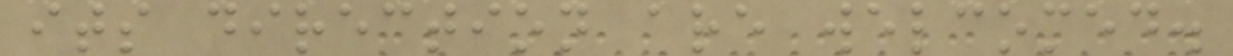its direction are welcomed.
